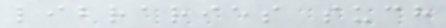libraries such
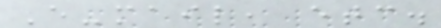E-mail, etc.
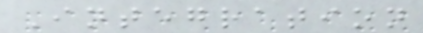Integration
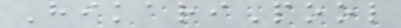HikariPool
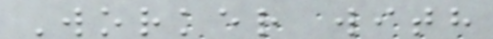Worker with
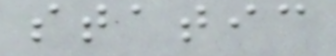static
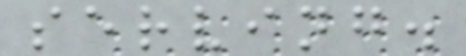serving.
